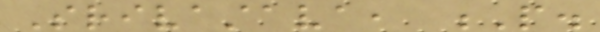Srivastava, P.
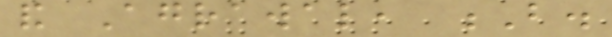and Agrawal, B.
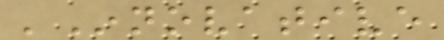'Innovative
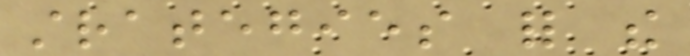strategies for the
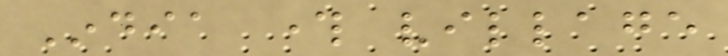India through village
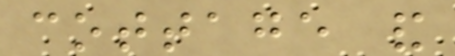cottage and
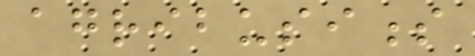agribusiness
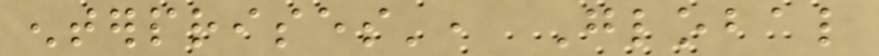enterprises', Global
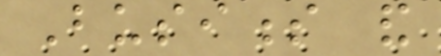Business and
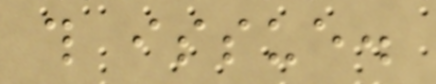this issue.
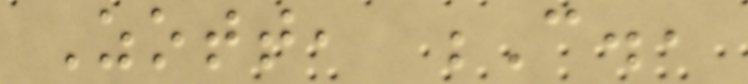Zott, C.,
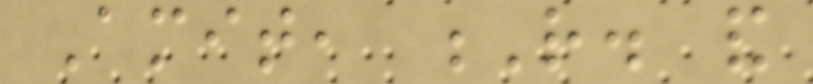Amit, R. and
